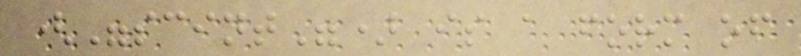("scint") is a form of
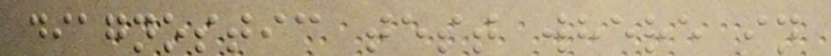diagnostic test where in
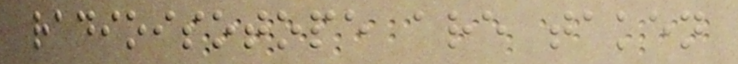radioisotope are taken
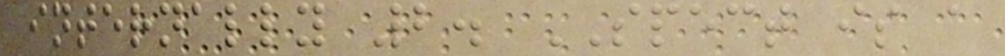internally 2. SPECT is a
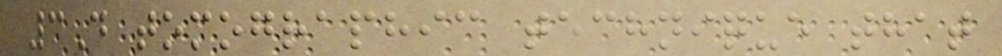3D tomographic technique that
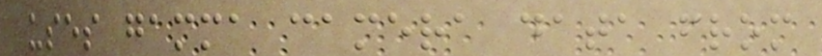uses gamma camera data from
